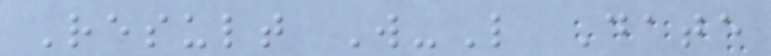Result W-L Date
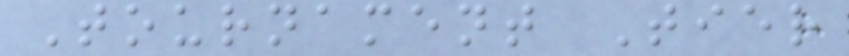Tournament Tier
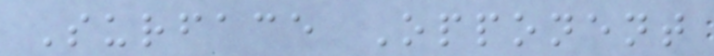Surface Opponent
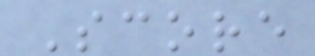Score
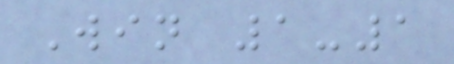Win 1-1
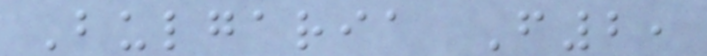Bulgaria F2,
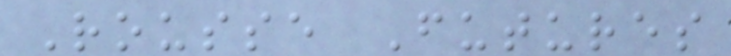Rousse Futures
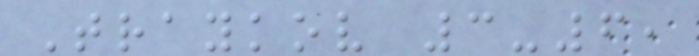Traykov 3-6,
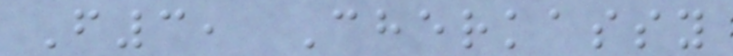F3, Cherkassy
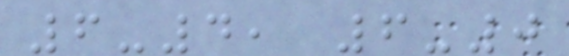6-4, 6-0
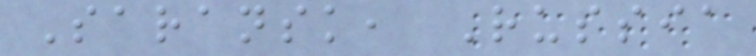Saransk, Russia
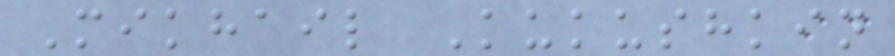Mikhail Kukushkin
